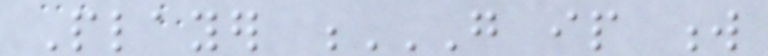Player G IP W
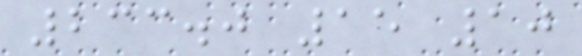233.0 15 10
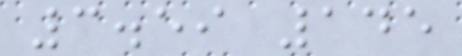3.59 145
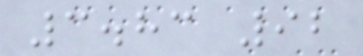3.83 92
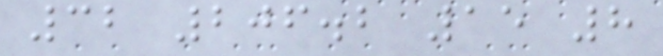32 206.2 15 8
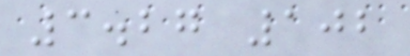3.27 102
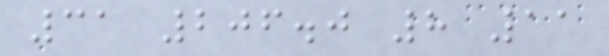31 206.0 8 11
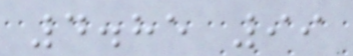4.85 99
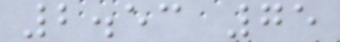2.53 75
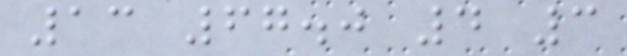13 67.0 4 3
